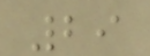29
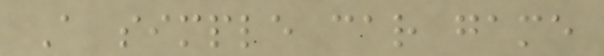A simple car game
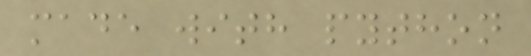made with python
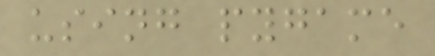using pygame
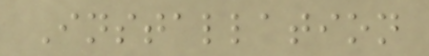Installation
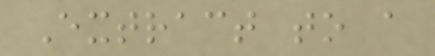Extract to a
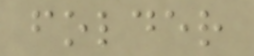folder
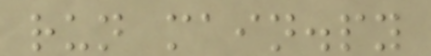run main.py
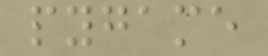pygame
